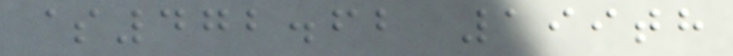$472.62 199th
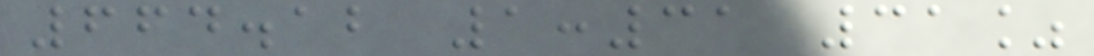664.12 1:31 31%
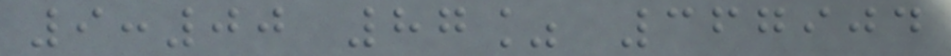9:00 87% 367904
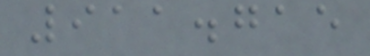911.715
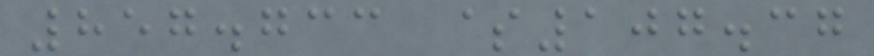857.733 $107.37
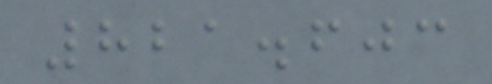821.603
